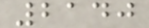2140
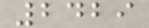2429
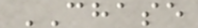CHASE
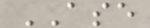ASE
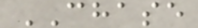CHASE
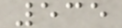535
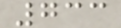733
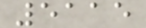5115
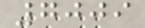7009
